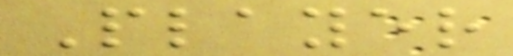Player
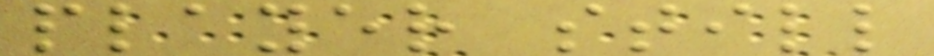player still
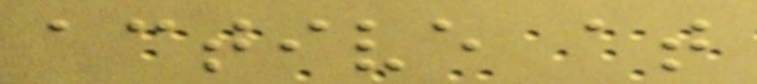active at
